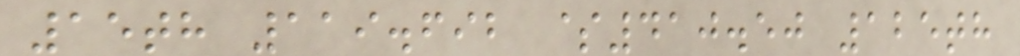15th 119.692 $410.50 125th
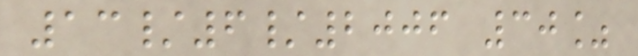13/6/2006 30%
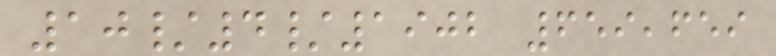10/4/1902 659,659
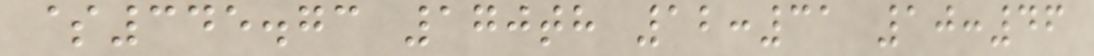$345.73 170th 12:31 10:46
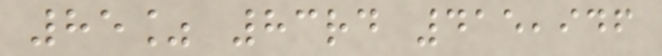85% 83rd 415,946
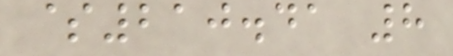$210.41 8
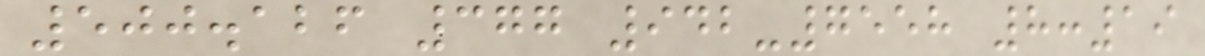500.126 377 942-7558 8:19
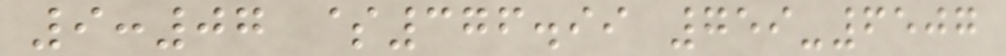9:07 $376.99 759-6507
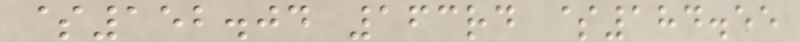$152.04 163rd $184.55
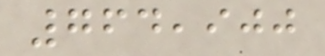764,900
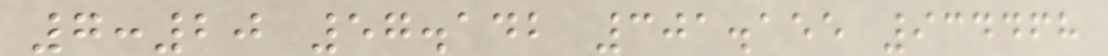7:20 57.142 301.155 934468
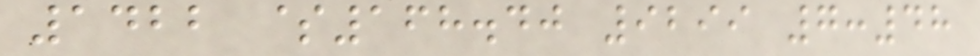1422 $168.40 9299 7:48
